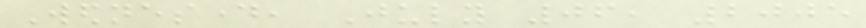Wednesday, July 06, 2005
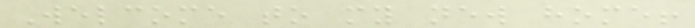Welcome to my new home!
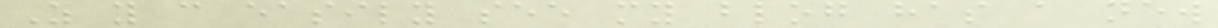As you can easily see my blog has a new
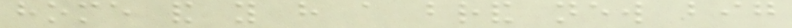home and you have a brand new big
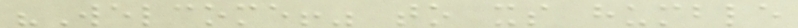"Welcome!" to its humble
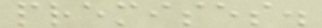premises.
